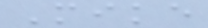Mike
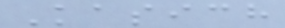Kasich
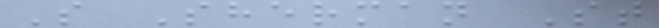S Sherman St
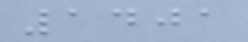1401
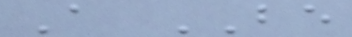A BE
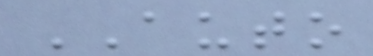AUTO
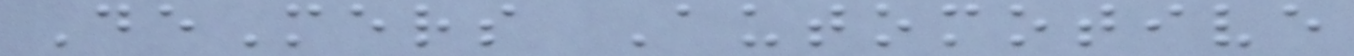DeMers Automotive
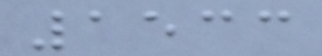1533
